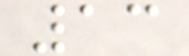13
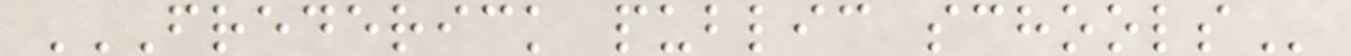FREDERICK PUBLIC SCHOOLS
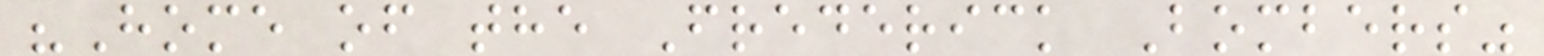"Home of the Frederick Bombers"
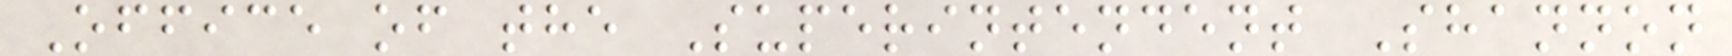Office of the Superintendent Shannon
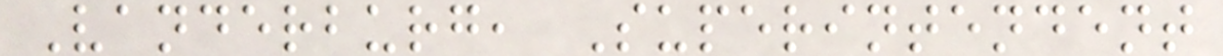Vanderburg, Superintendent
